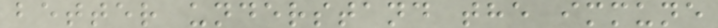better understand the immune
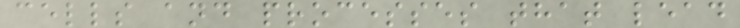cells and processes that lead
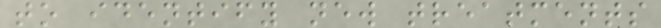to identify new treatments
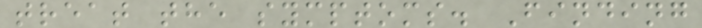treat the symptoms. Finding
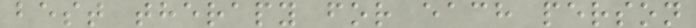best therapy for each person
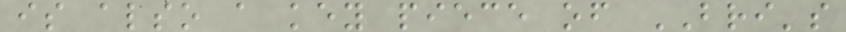is also a key piece of BRI's
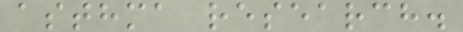asthma research.
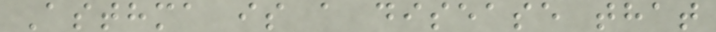Asthma is a disease that
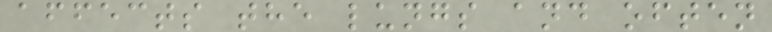affects the lungs and often
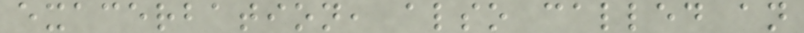exacerbation, also called an
